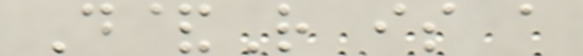D&R is a
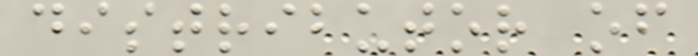distributor of
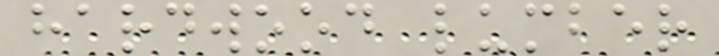hardwood lumber
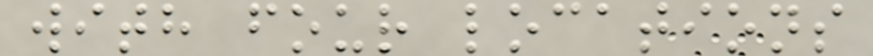with four locations
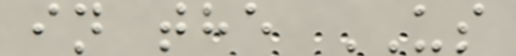in the US
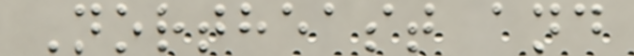Northeast and
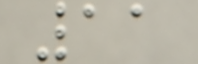11
